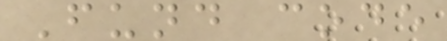Fund code
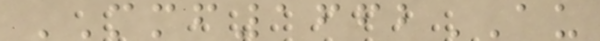MMF1662AU
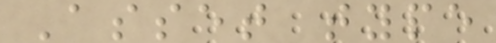Asset type
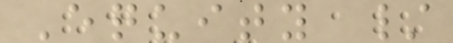Equity /
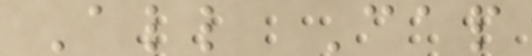All Cap
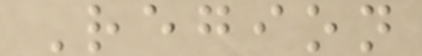Region
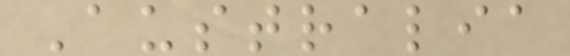Australia
